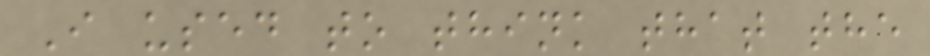I used to think that the
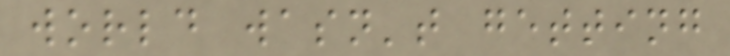world wasn't getting
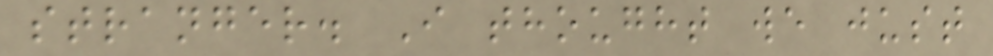stranger. I thought we just
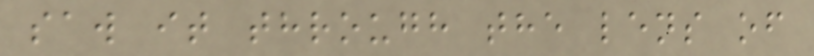saw it through the lens of
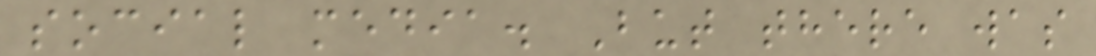social media. But there was
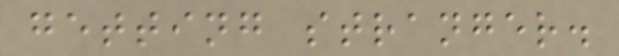getting stranger.
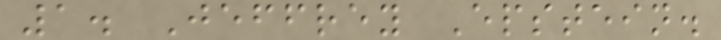1. Jeffrey Epstein.
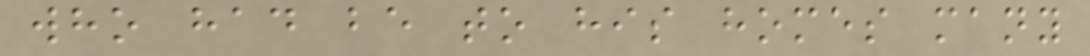who had be to his homes many
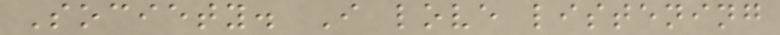Society. I love listening
